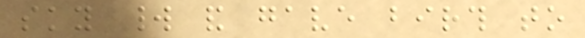sky world and gave birth to
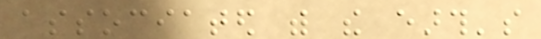associated with the earth's
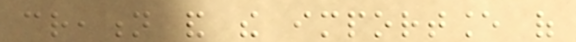creation and the importance of
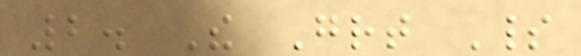2. The Great Spirit
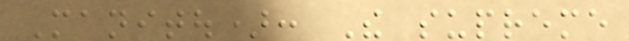Manitou): The supreme
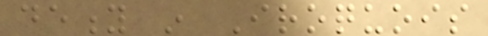deity in Iroquois
